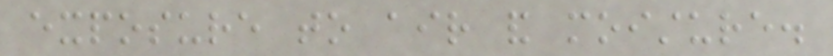exposure to air and moisture.
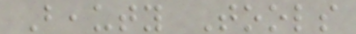Beauty Tools
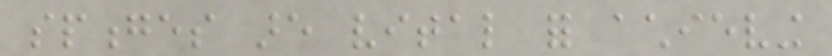sponges are vital for achieving
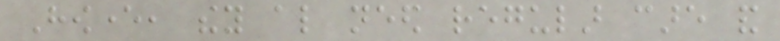However, they also need regular care and
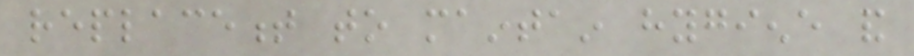replacement to maintain hygiene and
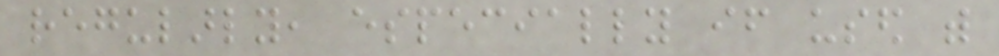regularly, especially if used with
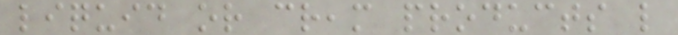liquid or cream products like
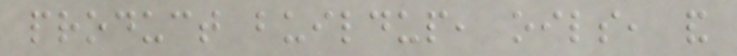product buildup, oils, and
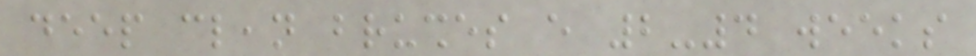deep clean brushes every 2-4 weeks
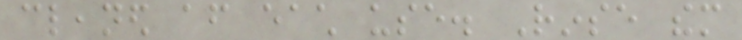cleaned after each use. Rinse them
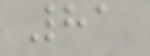81
